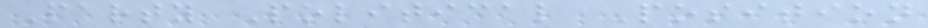Party Political Position
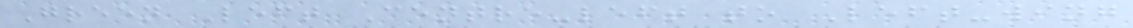Green Left Centre-left to Left-wing
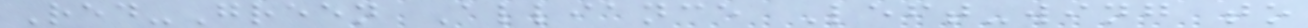Red-Green Alliance Left-wing to
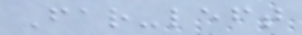Far-left
